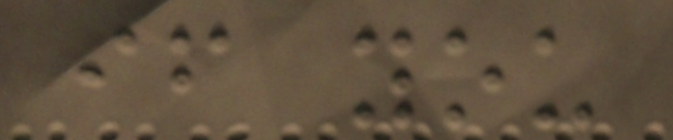if you
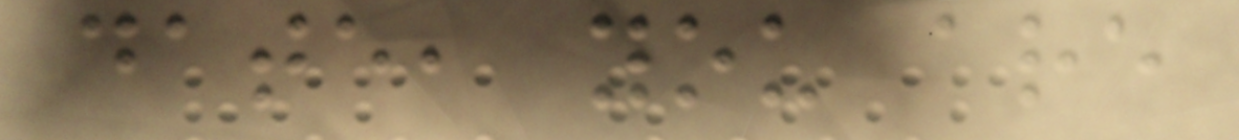date, you are
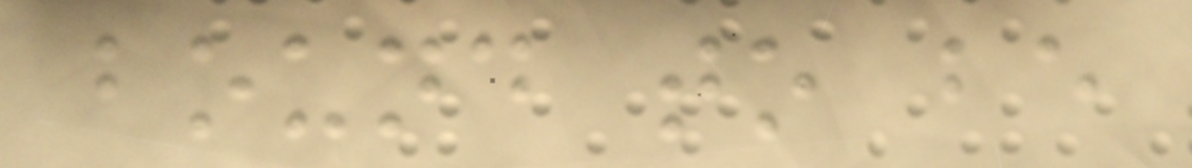bound to be
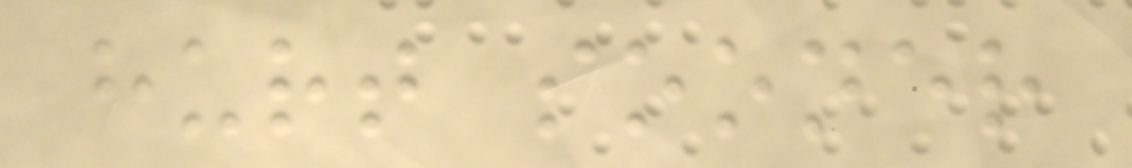hurt sooner
